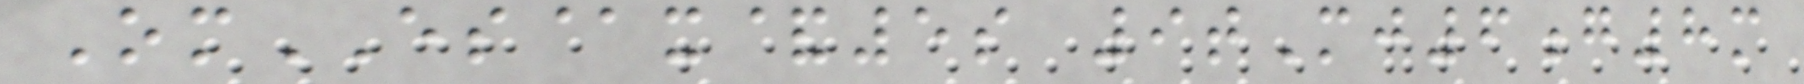OmES@x&5s 9tMj6g8m
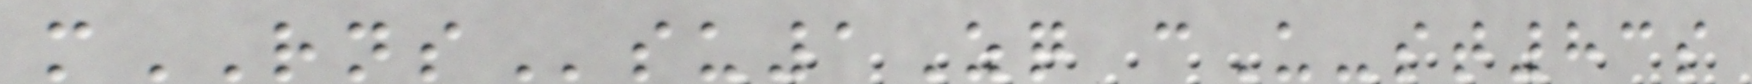mRNSsu1Zq cU-st83s
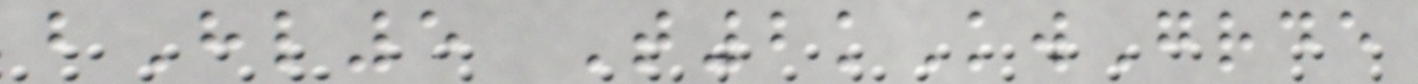bHl5 T2kKwGrde
